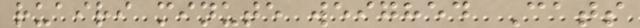ruairi minute weighed Cats
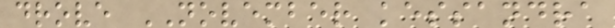drove NOVEMBER kessandra
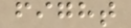fight
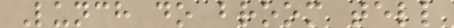Lunch do broom tell
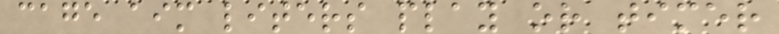cage aim liters play or timer
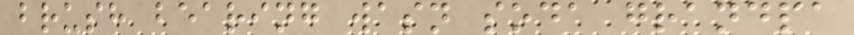brush bearing wasn soda grandpa
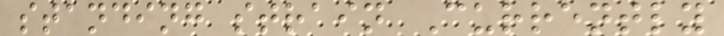standing strain Currently
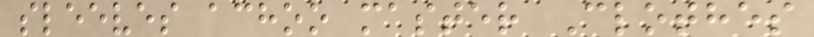sleeves achoo master Clothes
